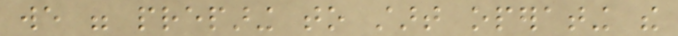we were preparing to start operating the
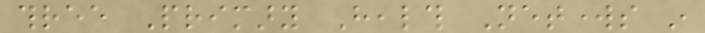three Primary Health Networks in
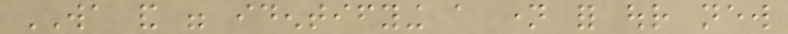WA and were identifying a name for our new
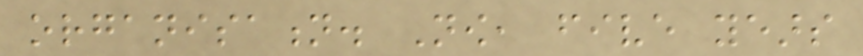organisation. Now, five years
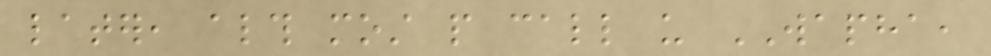later, although most people call us WAPHA,
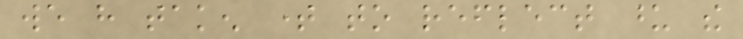we have taken time to reflect upon the
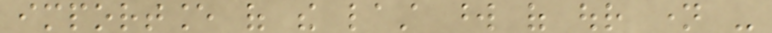importance of the last word of our name -
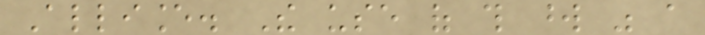Alliance. The use of this word was a
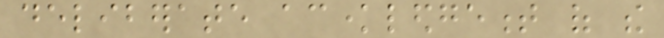deliberate acknowledgement of the
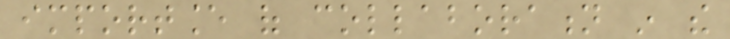importance of collaboration in the
